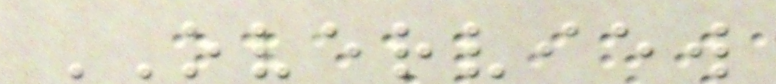OVERVIEW
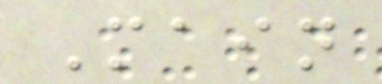Main
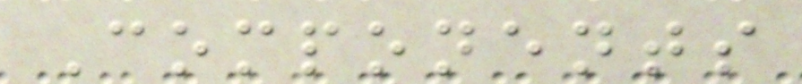Components
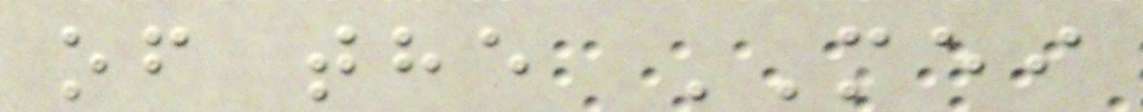of the MEI
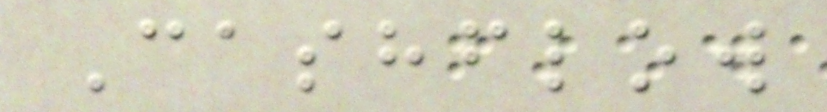Cashflow
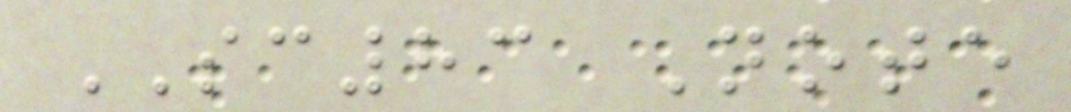SC83 Note
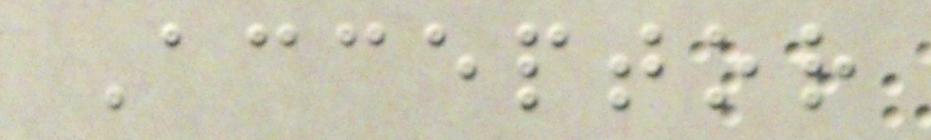Acceptor
